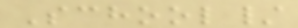School/
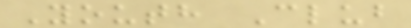Youth Club
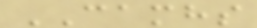CAMHS
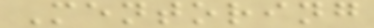Mentoring
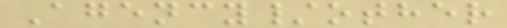Agency/other
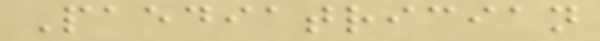Paediatrician
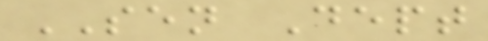SEN Dept
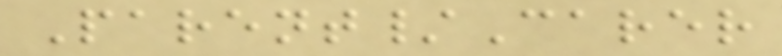Parent/Carer
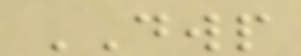DWP
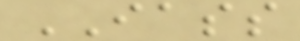IASS
